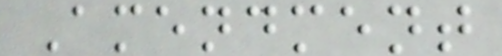Amendment
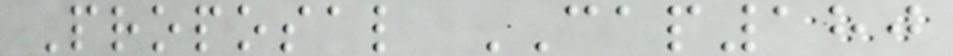Proposal CAP180
